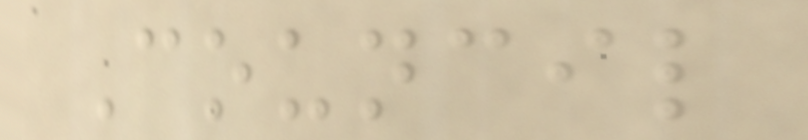Council
